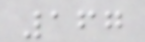167
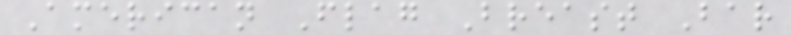American Flag Breast Bar
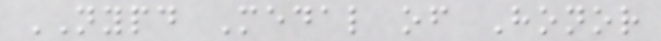NYPD Medal of Honor
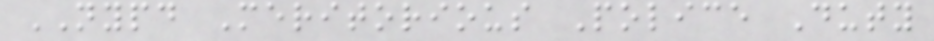NYPD Meritorious Police Duty
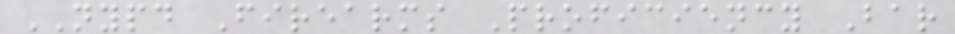NYPD Firearms Proficiency Bar
